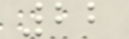22
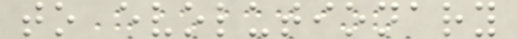to evolutionary
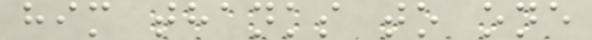him thanks to one
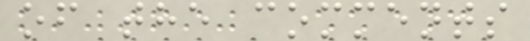of the comments
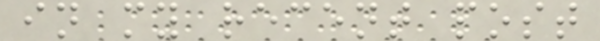in my recent post
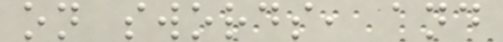on swords, and
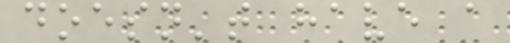doesn't have a
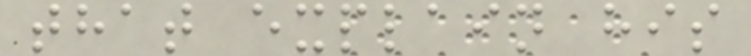that explain his
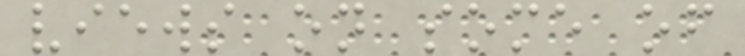views on some of
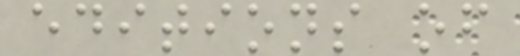editions of
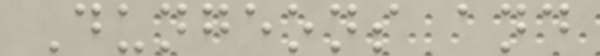Dungeons and
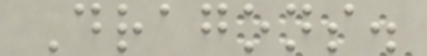Dragons.
